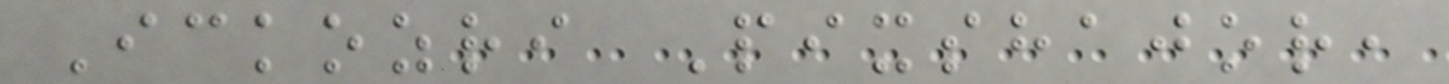Ickozri Pixshajor,
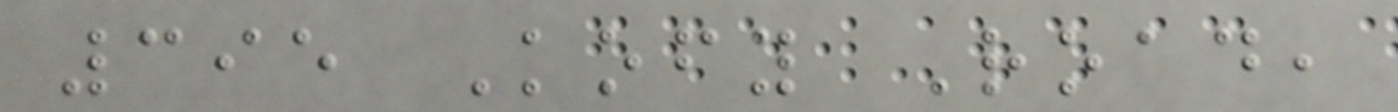395 Kofy Road,
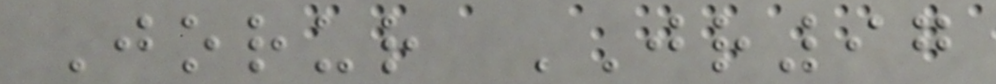Jorur JR97
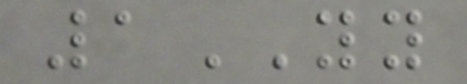1YY
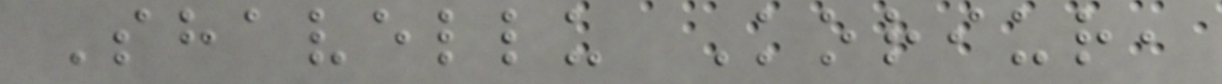Shavellu Koriur,
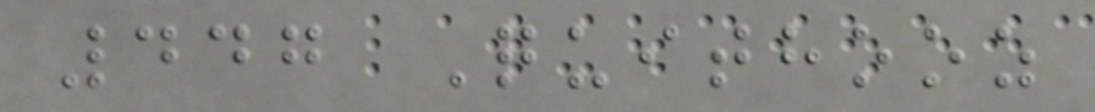447 Quithooz
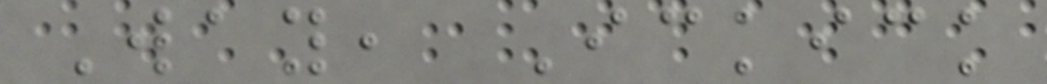Way, Ickick
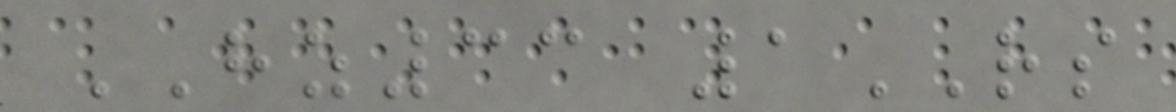HZ33 1RS
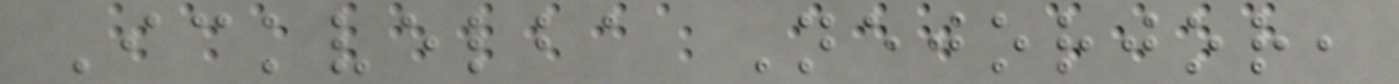Ickvelba Nejorjor,
